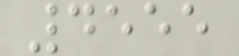4555
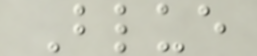Blue
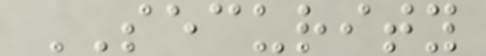SECURITY
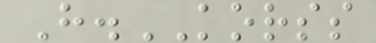H.KORSS
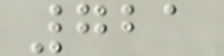721
